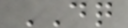DQ
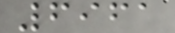6961
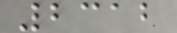2312
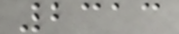2313
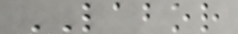LABOR
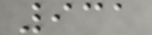931
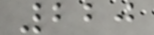220
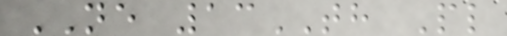NE 13TH Pl
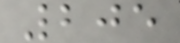205
